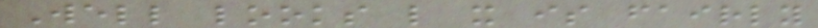Well looks like it is fairly
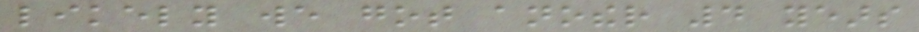likely we got another 4 years
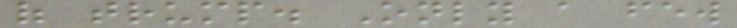of trump. Only a few
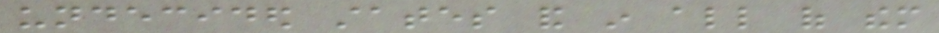undecided states and in all of them
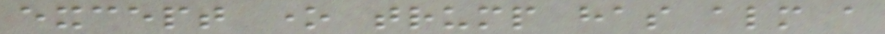except one trump has almost a
